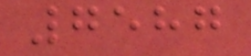7587
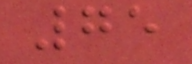75
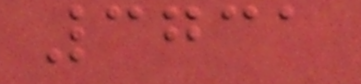3731
